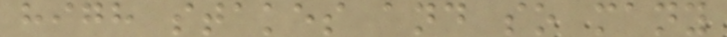high stakes and so many
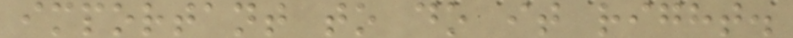important to do it right.
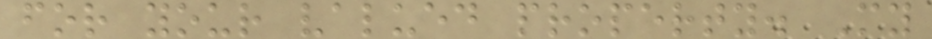for your valued property. My
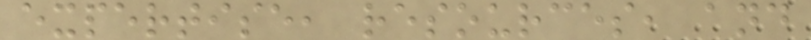expertise, resources, and
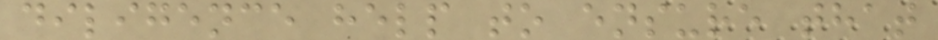diligence help to ensure that
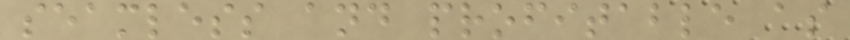seamless and profitable as
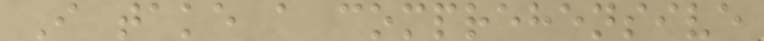I take a comprehensive
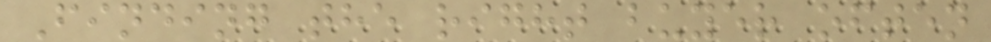Finding the right buyer often
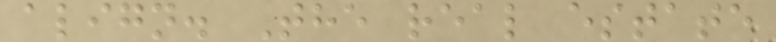align. The real estate
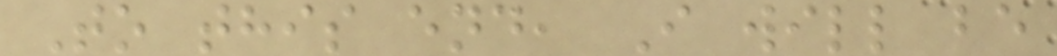To this end, I will be
